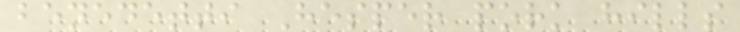benedetti Hesper pork hills
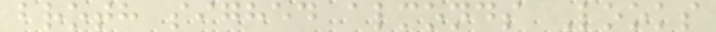broth sighed almonds Looks
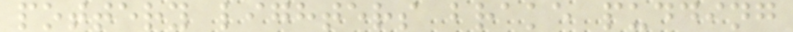pottery lighters brake pudding
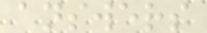answers
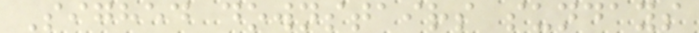Sighed downstairs sundays
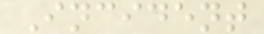Incident
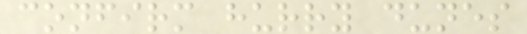confirm hurry dunes
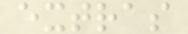extras
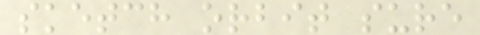sketch orbit sure
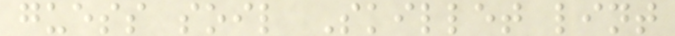guess soil Skillet lint
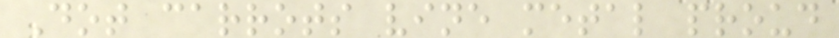Dot carrots vine metal proud
